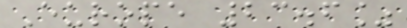Europe 23.6%
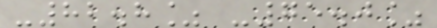-82.8% -75.0%
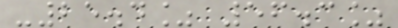-25.4% 56.3%
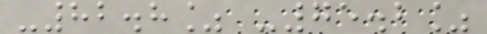-82.8% -75.2%
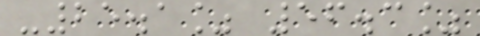-25.1% 56.3%
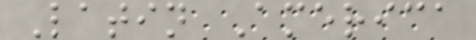Latin America
